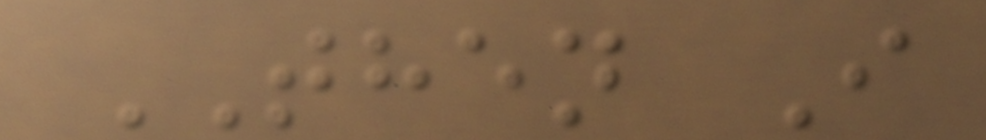THEN I
